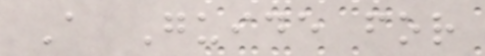A Guide for
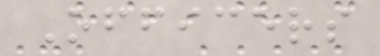Officers
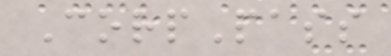CorpPass
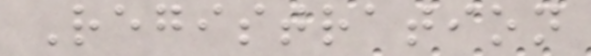Registration
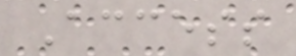Access
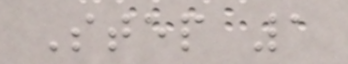Step 1
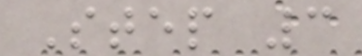Step 3
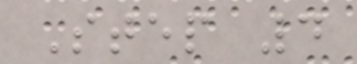Step 4
